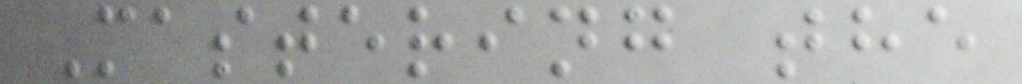Mastering the
